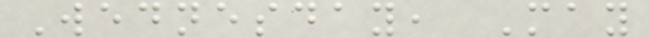Wednesday, May
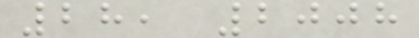28, 2008
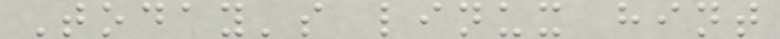Today's linux hint
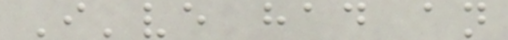I've had an
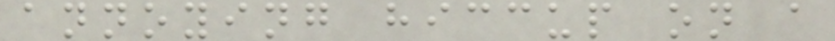annoying hiccup on a
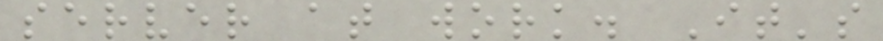server at work. It's
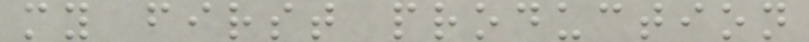my first production
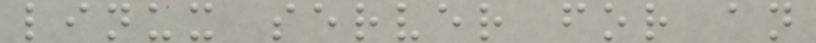linux server for an
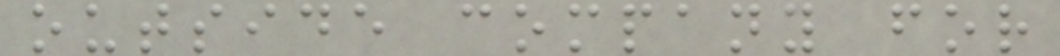outside company for
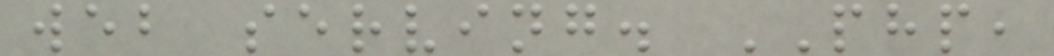web serving. PHP,
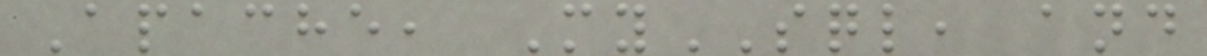Apache, MySQL, and
